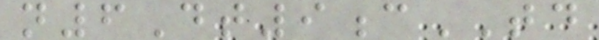n6Dt9cTD
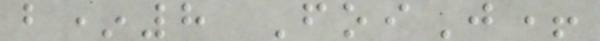b*8 FoiJ+
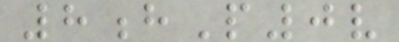8hP0v
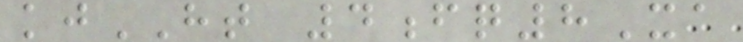kjHT 4fq8Xa
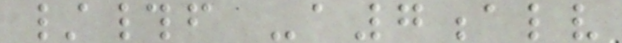/#f -a7alv
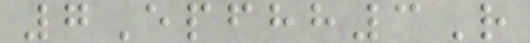7Epfhh3R
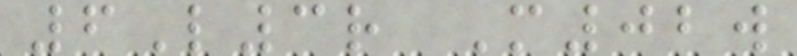6L3r M02w
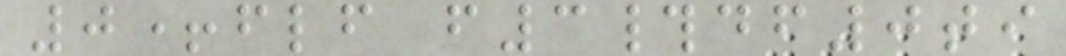0+flf f3#df0ti
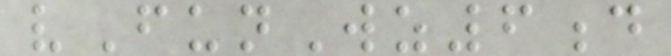vFunWz6d
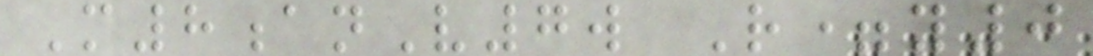M8anV7w R=y0
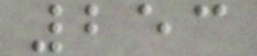253
